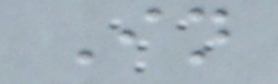In
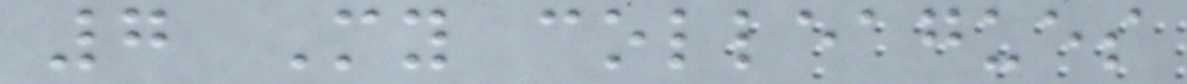7 My colleagues
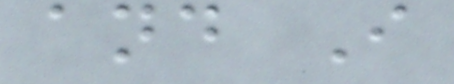and I
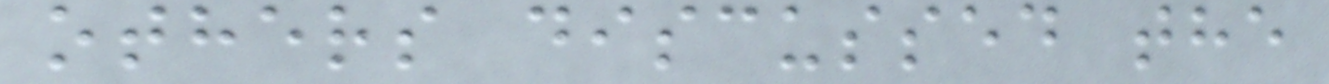others discussed the
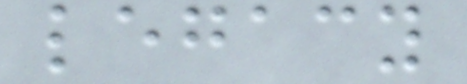legacy
